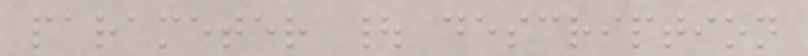parameter | description
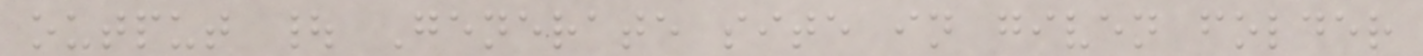output | Generate site in given folder
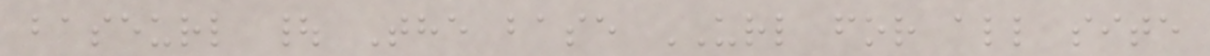baseurl | The base URL for all site
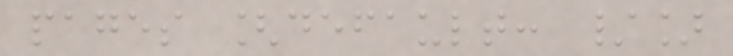pages [default: /]
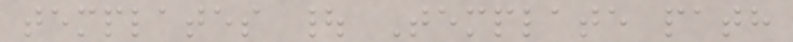templates | Template path
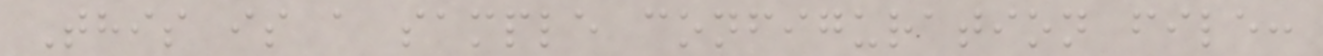This is a sample configuration file:
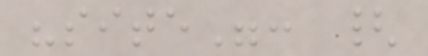"site": {
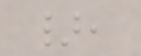},
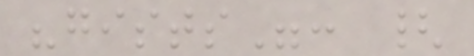"gists": {
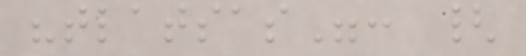"tlatsas": {
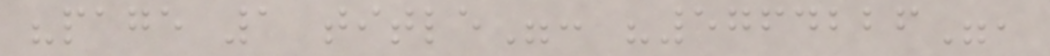"page 1 title": "5764226",
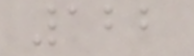122
